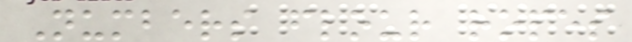Numbers flour ropes
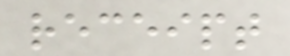receipt
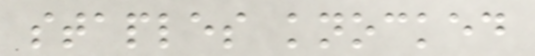staples knocked
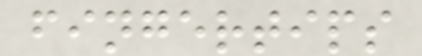fingertips
